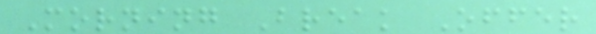Morning Break Offer
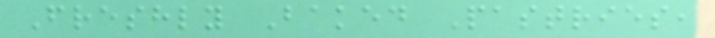Freshly Baked Pastries,
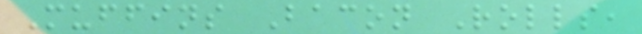Muffins Bacon Rolls,
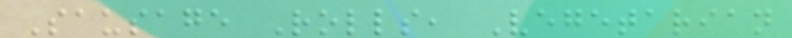Sausage Rolls, Vegetarian
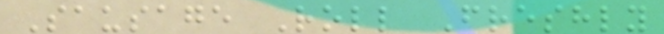Sausage Roll Freshly
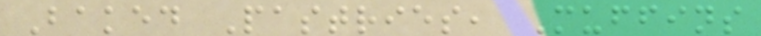Baked Pastries, Muffins
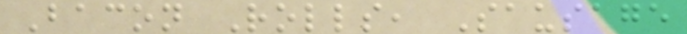Bacon Rolls, Sausage
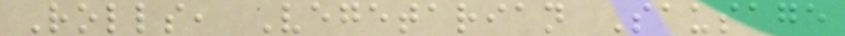Rolls, Vegetarian Sausage
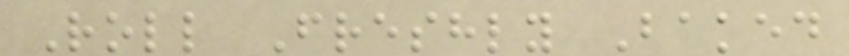Roll Freshly Baked
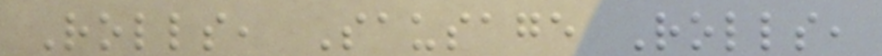Rolls, Sausage Rolls,
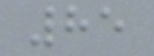85
